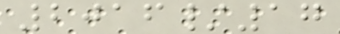2016/17
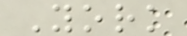York
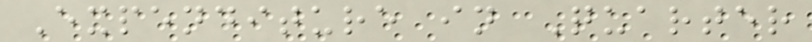Expenditure in Quarter
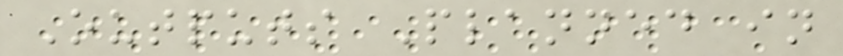Outputs Planned in
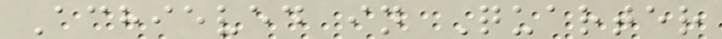Achieved in Quarter
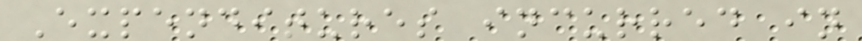Expenditures incurred in
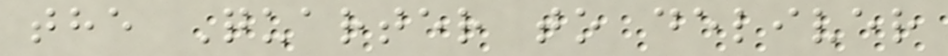the Quarter to deliver
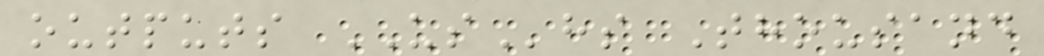outputs UShs Thousand
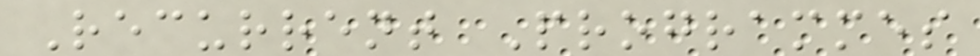Recurrent Programmes
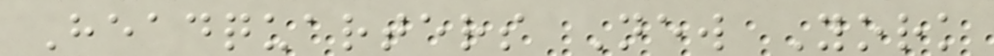Headquarters New York
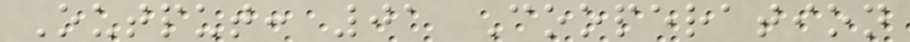Output: 01 Cooperation
